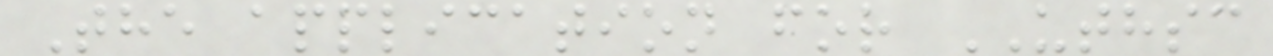The application for UTHSC
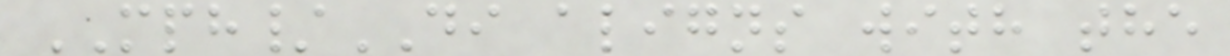MPH/DI aligns with the
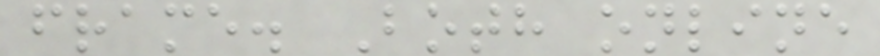frame. Both online
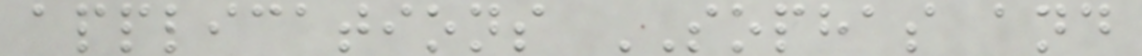applications SOPHAS and
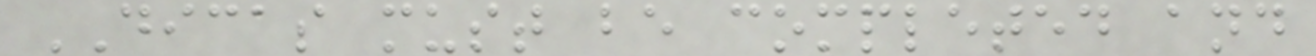DICAS must be completed and
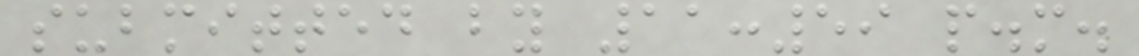submitted by 11:59 p.m.
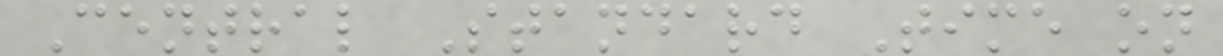Central Standard Time on
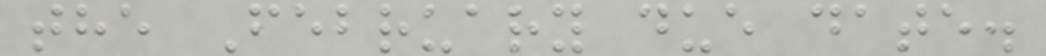the February due date.
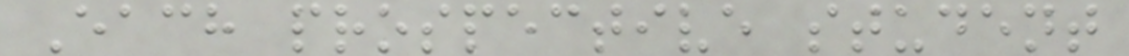Each prospective student
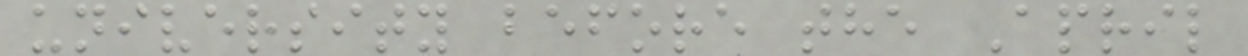university before the April
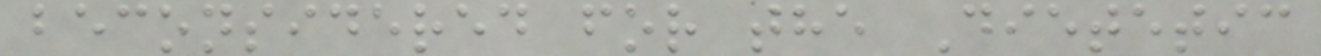beconsidered for the Dietetic
